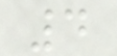4
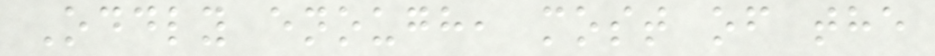Oddly enough, most of the
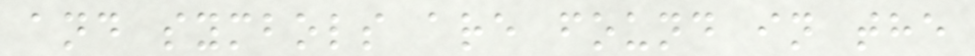and symbols are found in the
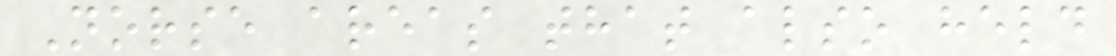Norse areas that also held
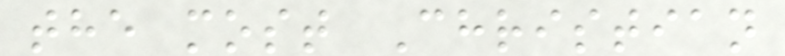the most Christian
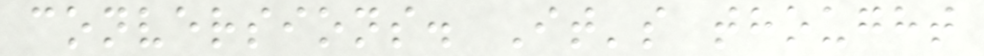conversions. It's thought
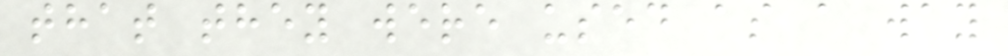that they were used as a way
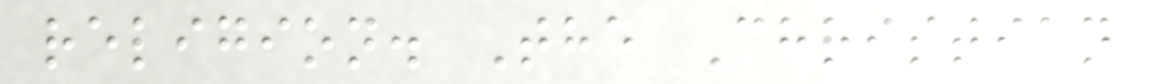religion. The Christian
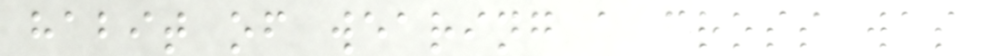habit of wearing a cross was
